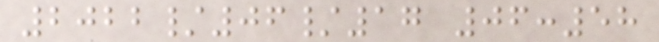2022/06/17 06:58
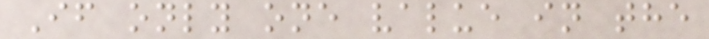If only one value in the
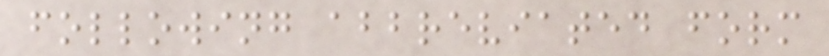following abbreviated form
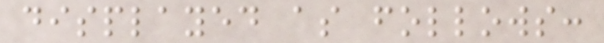displayed as follows:
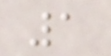1
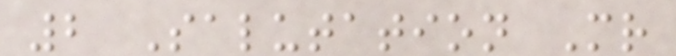2 Salutation Mr
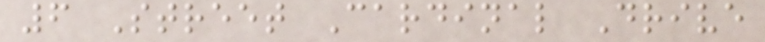6 Street Cardinal Drive
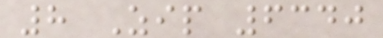8 Zip 6340
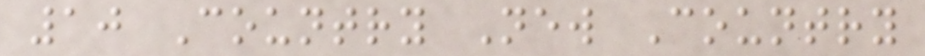10 Country New Country
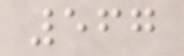567
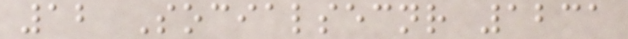12 Socialsecnr 1231
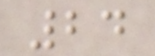24
